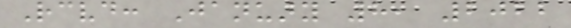Received: January 8, 2022
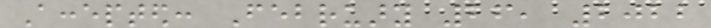Accepted: February 26, 2022
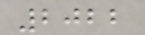2022
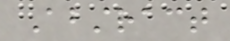Abstract
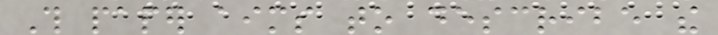This paper aims to describe the
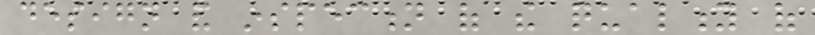design and inspection of the quality of
